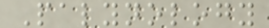Palynology
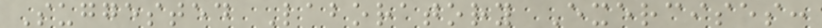Suggested Laboratory Exercises:
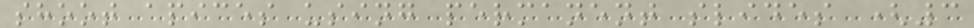shoot apices using permanent slides (3
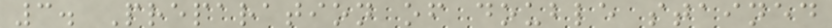3. Preparation of double stained
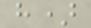h)
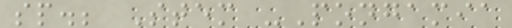sp.; Stem -Pongamia
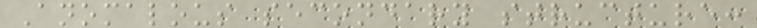Anomalous secondary structure:
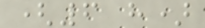(6 h)
